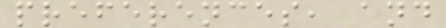preferences, and
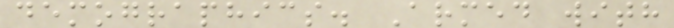demographics. Armed with
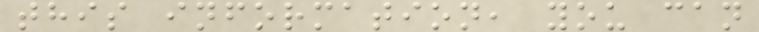this information, you can
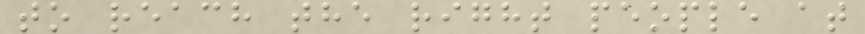to reach the right people at
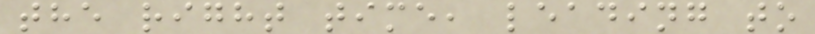the right time, leading to
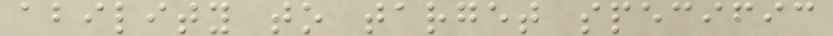ability to target specific
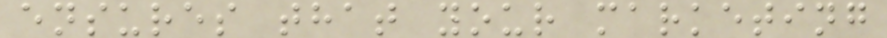ensures that your marketing
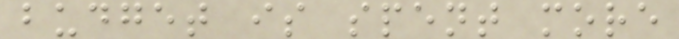budget is spent more
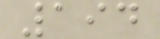194
